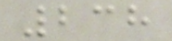238
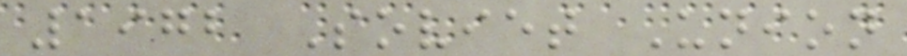1972 Soviet Union
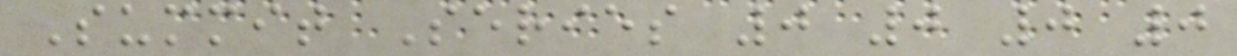Summit Series 0 0 0 0
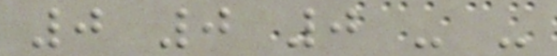0 0 0 - -
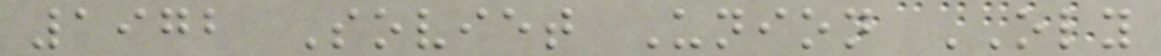1972 Soviet Union OLY
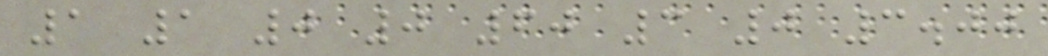1 1 0 0 60 3 0 3.00
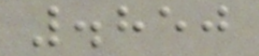.850
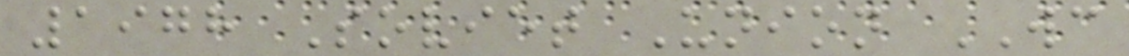1978 Soviet Union WC
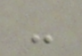-
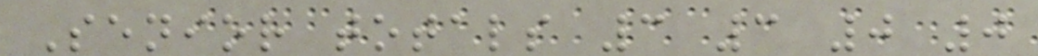Senior totals 3 3 0 0
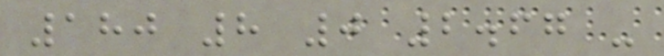180 8 0 2.67 -
